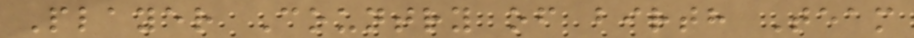Player Country of birth Team
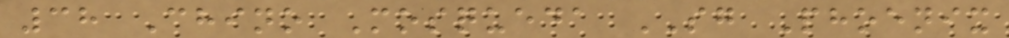38 Chino Mosqueda SG Phoenix
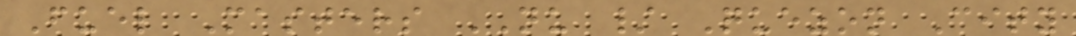Fuel Masters NU / Quezon City
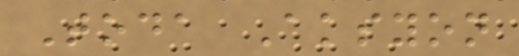Toda Aksyon
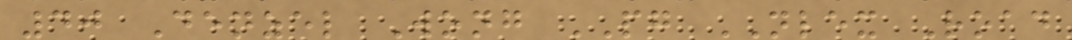40 Denzel Wong PG NLEX Road
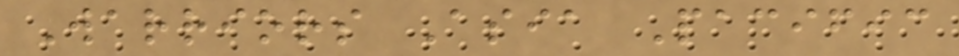Warriors Asia Pacific
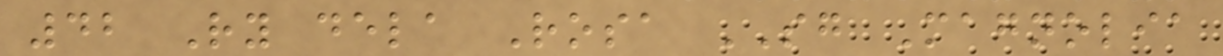42 Ry dela Rosa SG Magnolia
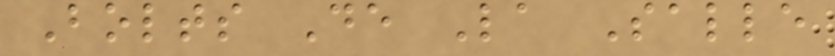Bolts De La Salle
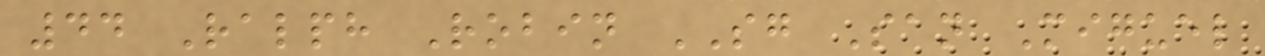44 Ralph Robin SG San Miguel
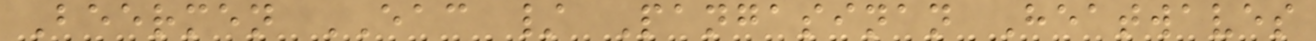Beermen EAC / Pangasinan Heatwaves
